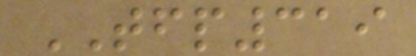TFP319
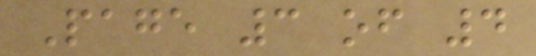Page 3 of 4
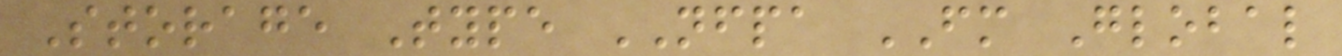Storage Type NFPA FM Global
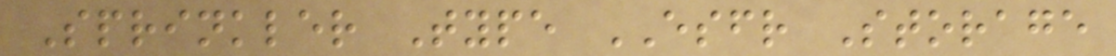Sprinkler Type ESFR Storage
